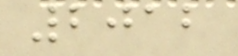2012
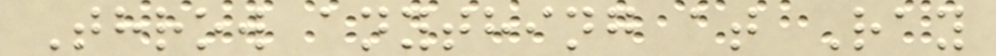Throw anything at Ray
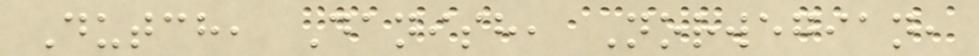Dutch, Danish, Norwegian,
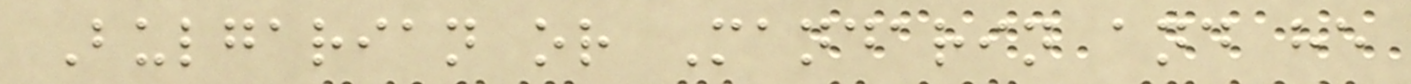Bulgarian or Mandarin and he
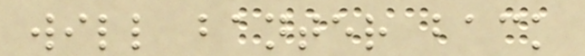will banter back
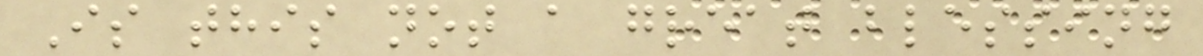Is this not a great blessing
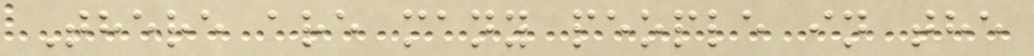There are many people in the
